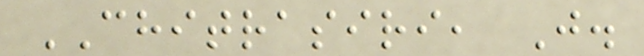CHITRASIRI, J.
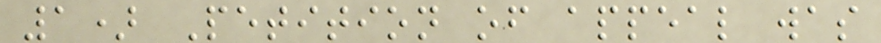1) Petition of appeal was
